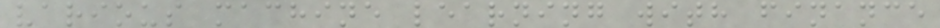various machine learning with finance
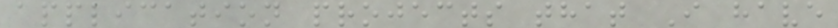application projects that I have
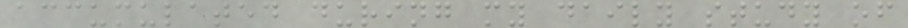accumulated during my daily study of
